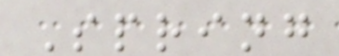Spring
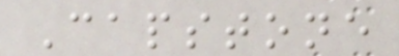Capstone
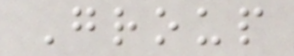Group
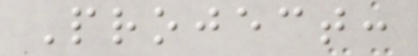Project:
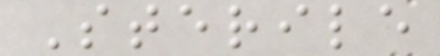Sterile
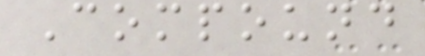Compound
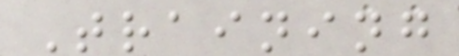Training
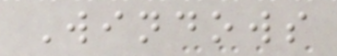Windows
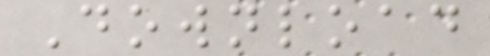Download
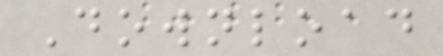Download
